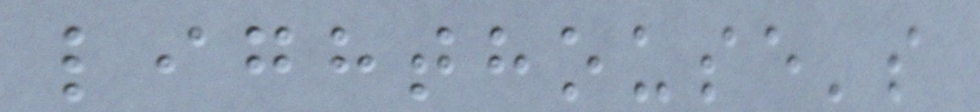lighthouse's
